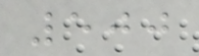500
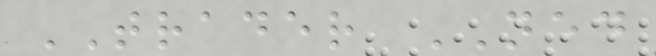TRADER NED
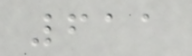611
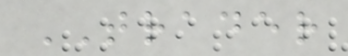TRADER
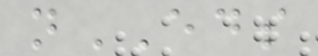nEDS
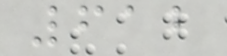612
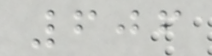606
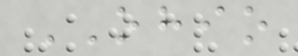OHIO
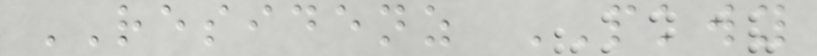RESIDENZ PKWY
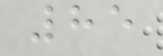85
